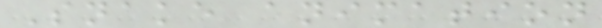Snake animation
